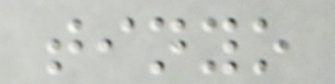tinyo
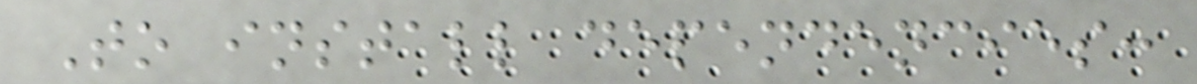To install dependencies:
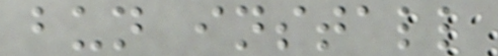bun install
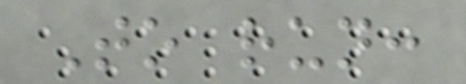To run:
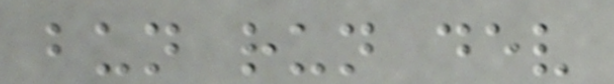bun run dev
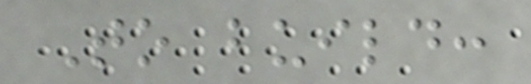To build:
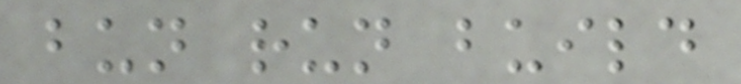bun run build
